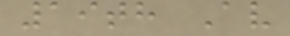19th Av
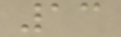13
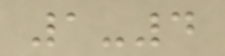1-4
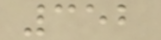352
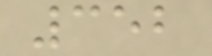352
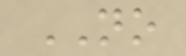NO
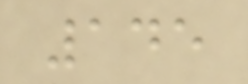145
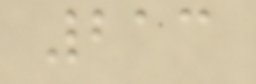213
